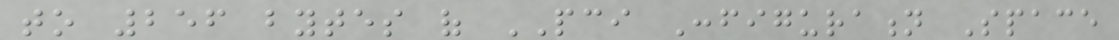to 256 bytes of PCI Configuration Space
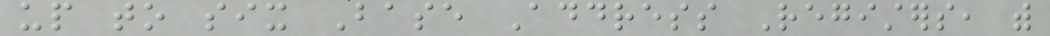up to six Base Address Registers, with
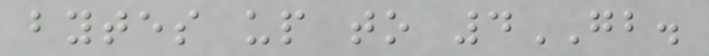bytes up to 4GB.
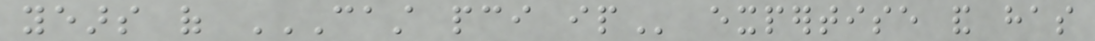years of CAST PCI IP expertise and has
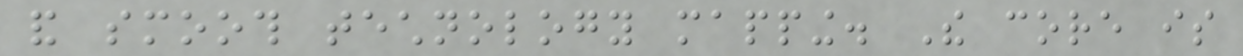and smooth technology mapping. The core is
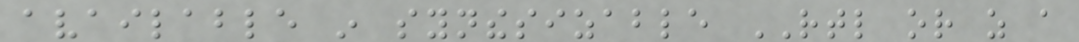available in synthesizable RTL or as a
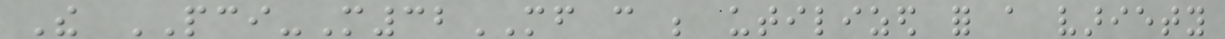The PCI-M32MF can be utilized for a variety
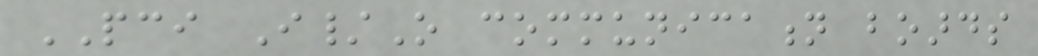PCI I/O communication boards
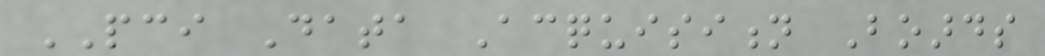PCI Data Acquisition Boards
